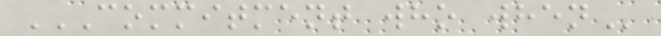COMMITMENT WHO WHEN
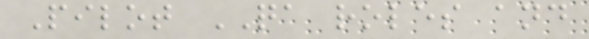Pilot QA roles and
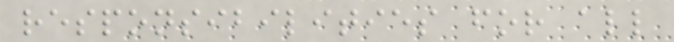responsibilities for all
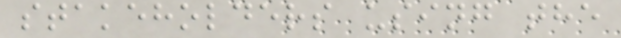stakeholders using the
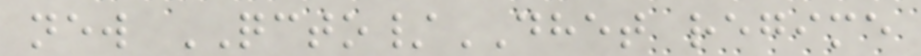new QCTO/DHET regime
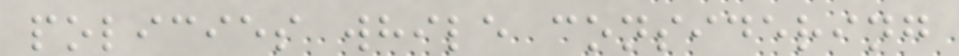policies while considering
